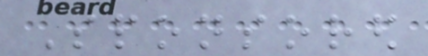Sponsored
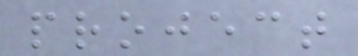project
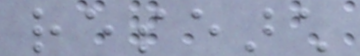research
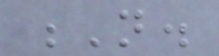N.
